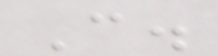C.
